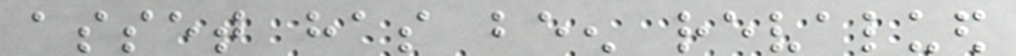asset has been revalued
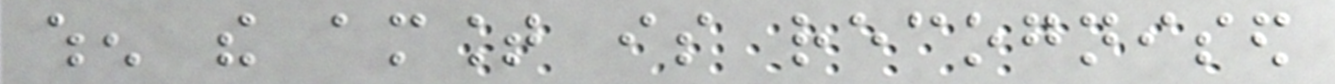when the amount is recognised
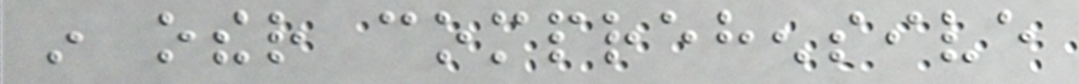in other comprehensive
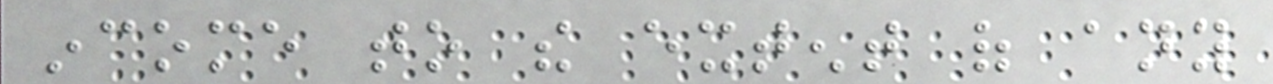income to the extent of any
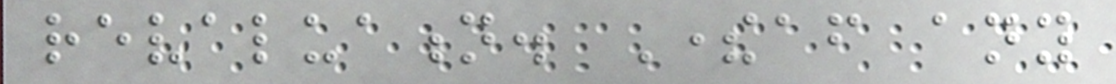revaluation. Thereafter any
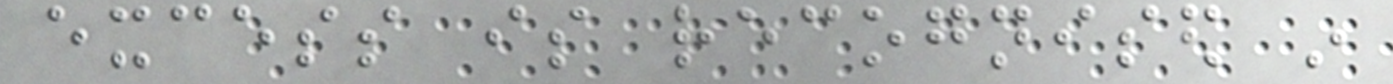excess is recognised in
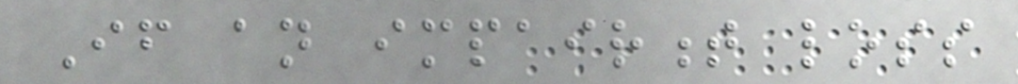If an impairment loss
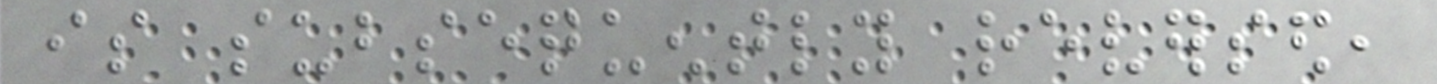is subsequently reversed,
